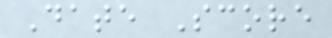Date Score
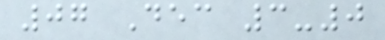07 Dec 3-0
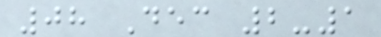08 Dec 2-1
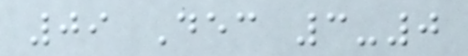09 Dec 3-0
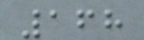168
